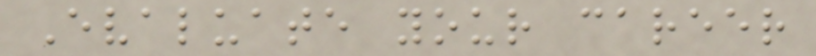Evaluate your career
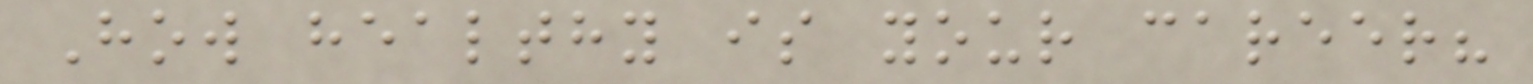How healthy is your career?
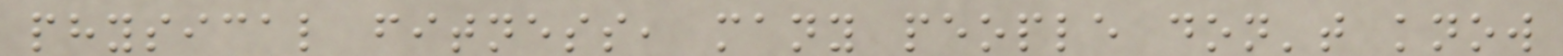physical fitness, many people don't know
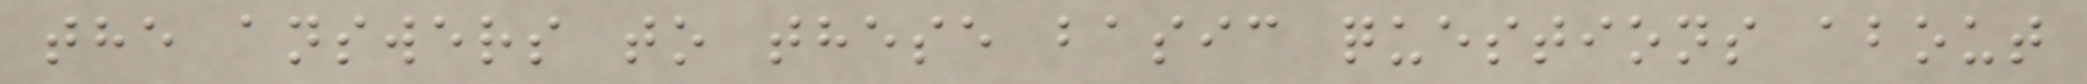the answers to these basic questions about
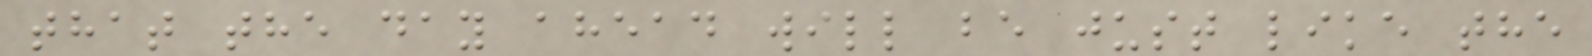that the day ahead will be just like the
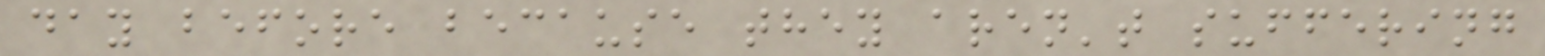day before because they aren't suffering
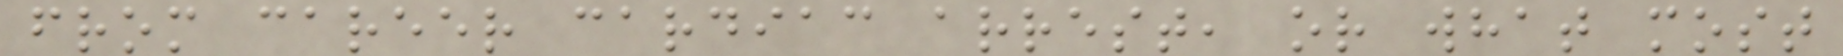from career cardiac arrest, or what most
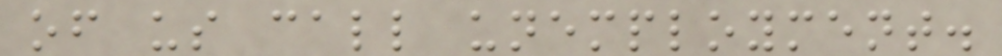of us call unemployment.
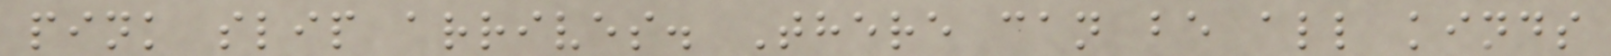pink slip arrives. There can be all kinds
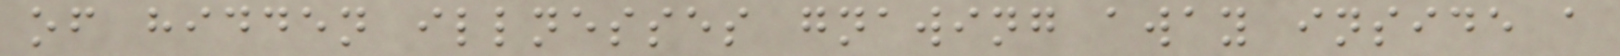of hidden illnesses gnawing away inside a
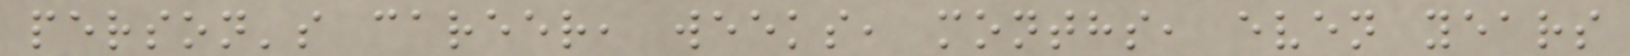person's career, weeks, months, even years
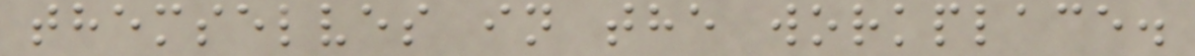themselves in the workplace.
